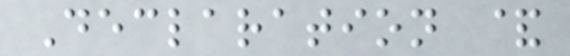Declaration &
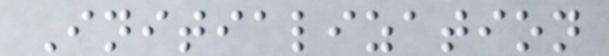Initialization
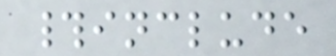#include
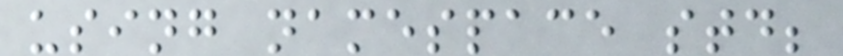using namespace std;
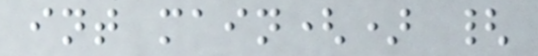int main() {
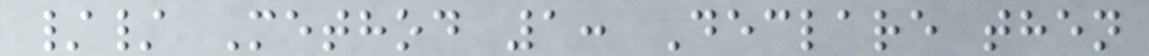// Method 1: Declare then
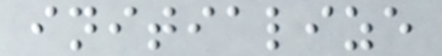initialize
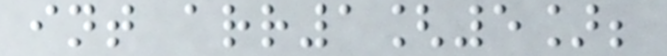int arr1[5];
